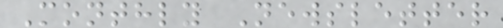Monthly Newsletter
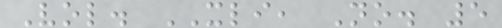Vol. XLI, No. 5
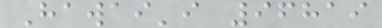Hawai'i 96819
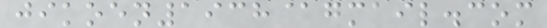jikoen1938@gmail.com
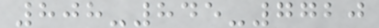808-845-7720
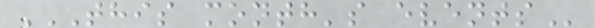THIS MONTH'S EVENTS
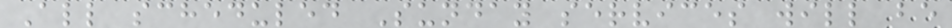All scheduled Sunday services will be
